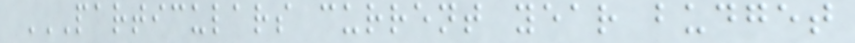PARTICULARS CURRENT YEAR BUDGET
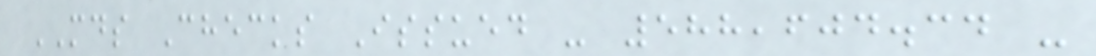MDS Checks Issued - 588,604.34 -
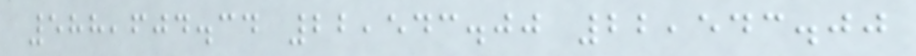588,604.34 22,543.00 22,543.00
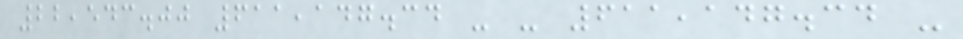22,543.00 611,147.34 - - 611,147.34 -
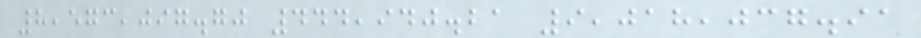8,573,097.70 444,940.21 9,018,037.91
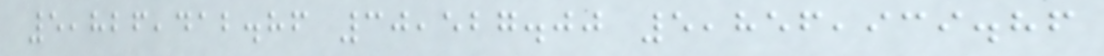5,826,412.86 30,527.00 5,856,939.86
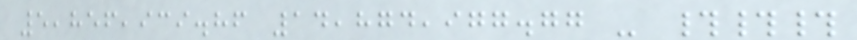5,856,939.86 14,874,977.77 - ###
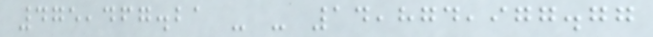475,467.21 - - 14,874,977.77
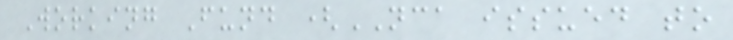Working Fund (NCA issued to
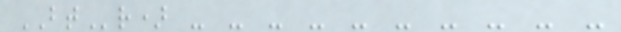BTr) - - - - - - - - - -
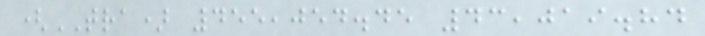(TRA) 455,054.45 43,019.84
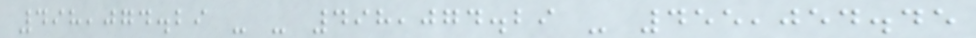498,074.29 - - 498,074.29 - 455,054.45
